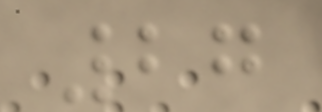27
